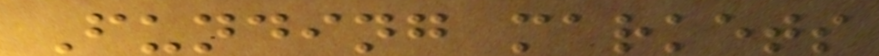Funding markets
